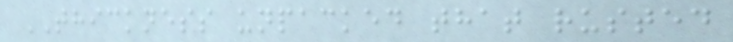THICKNESS unpacked that rusted
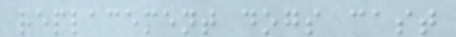replacement dogs cast
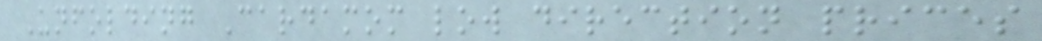Unfolding Cardamom low direction prices
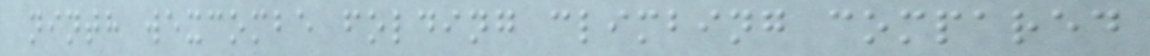ninth wexcombe folding climbing compared
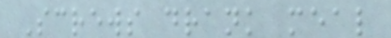Screws drank meal
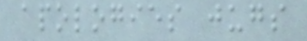apologies jugs
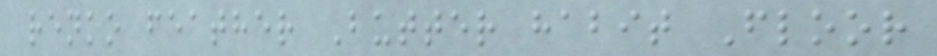renko feather Butter habit Floor
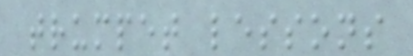trumpet lessons
